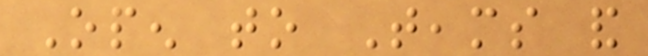Open to Teams and
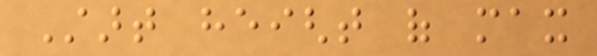Start height of max
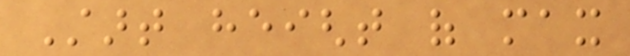Start height of max
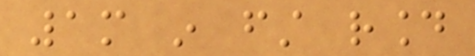1m in first round
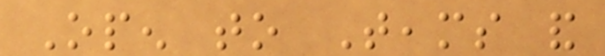Open to Teams and
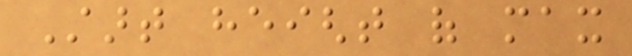Start height of max
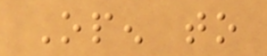Open to
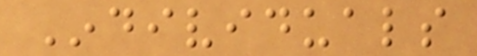Individuals
